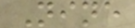Nine
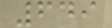649
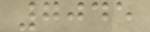7045
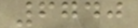6740
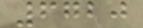6720
